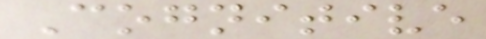Cognitive
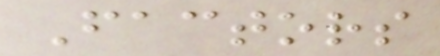Factors
